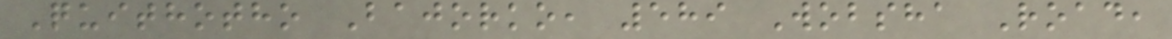Quithotho Bajorko, 589 Wobsha Road,
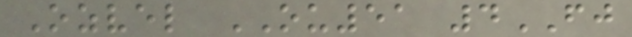Ozvel OU51 4FJ
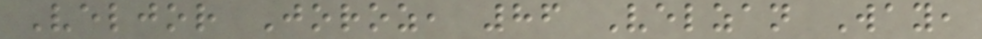Veljor Joroz, 86 Velzan Way,
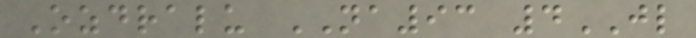Ozdralu NA93 4JL
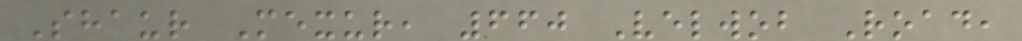Shaur Mexur, 660 Velwob Road,
